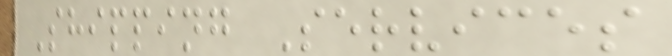Shipping Services
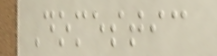Domestic
